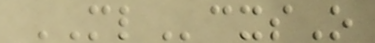MLcxsO
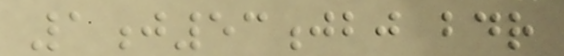1j53jbj bdr
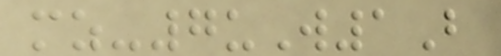mz-7uW1B
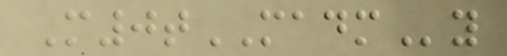M0tMADMy
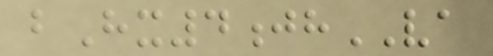bHx4jhVA
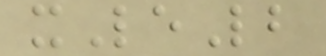xLeLb
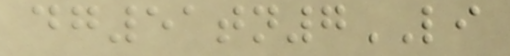dg51tn7LI
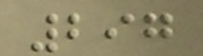297
